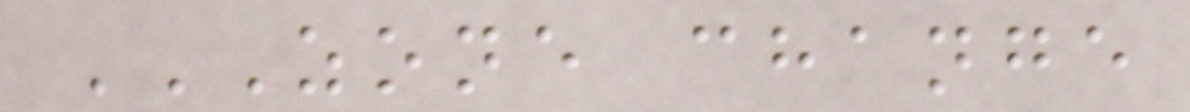ZONE CHANGE
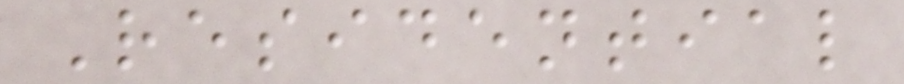Residential
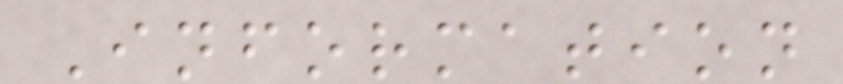Information
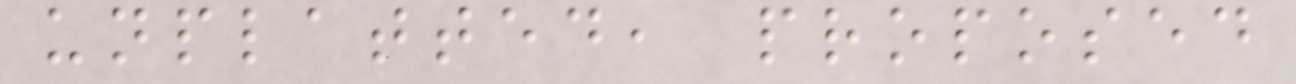unplatted, proposed
